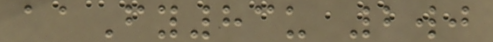aaFy83u 2wj
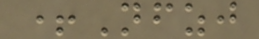+Nfzj
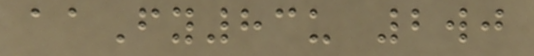aaFy83u 2wj
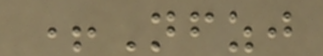+Nfzj
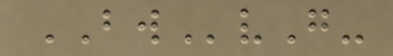BWvG-
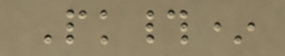Pk#*
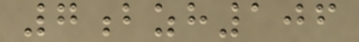7bzh106
